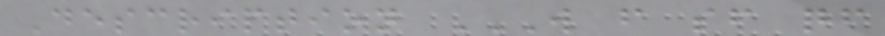Description W F SF QF
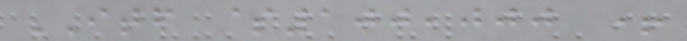ITF $100,000 +
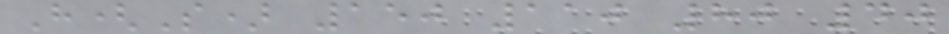H(S) 150 110 80 40
